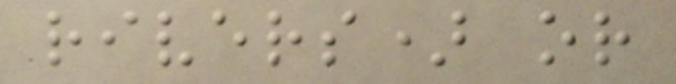rivers) or
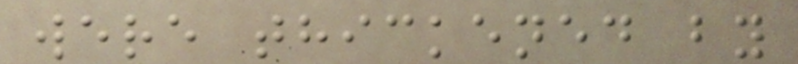were thickened by
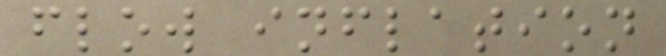flow inflation
